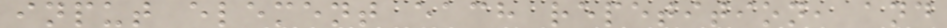input element each repetition, and
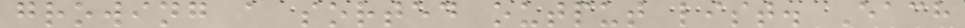growing a sorted output list. Each
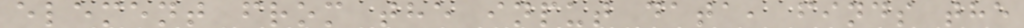element from the input data, finds the
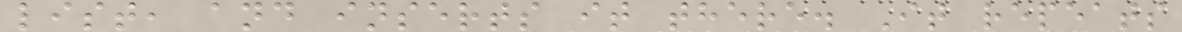list, and inserts it there. It repeats
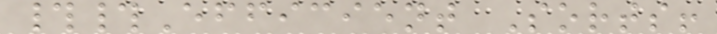##Efficient Sorts!
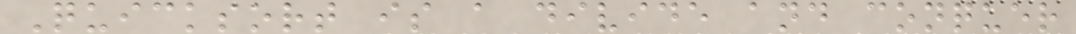Quicksort is a divide and conquer
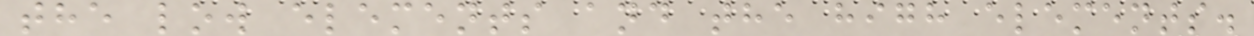the low elements and the high elements.
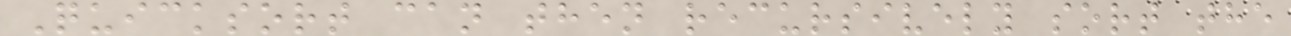Quicksort can then recursively sort the
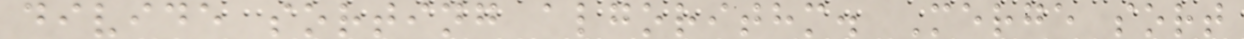divide sorting algorithm. Merge sort
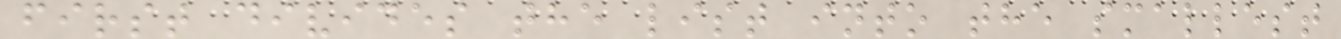first divides the list into the smallest
